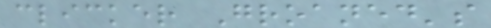clicker Groaned's
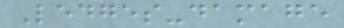Ledges-damage
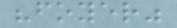"foyer"
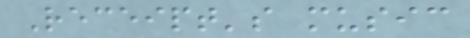Receipt's music
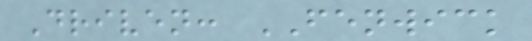Driven: FENWICK
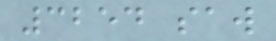3254 saw
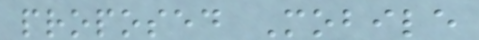proposed Mobile
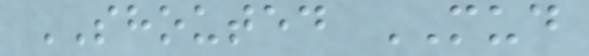SHOUTED MUD
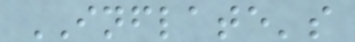INFLATE's
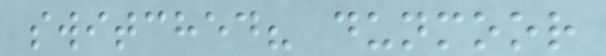switched? dunmoor
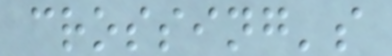crossing's
